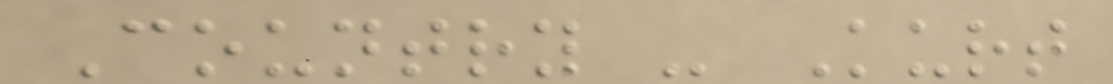Country - Kurt
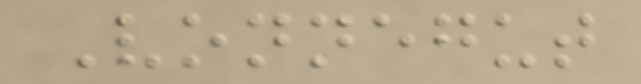Vonnegut
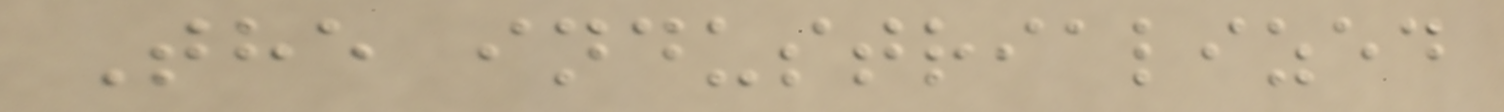The industrialized
